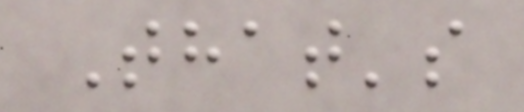That's
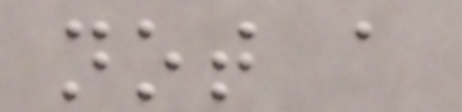not a
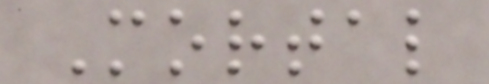Mortal
